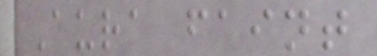Aura faint
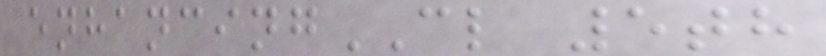enhancingCL 5th
